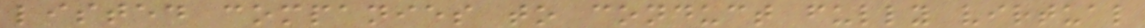listed companies to conduct fully virtual
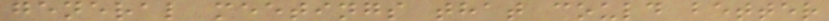general meetings that could better
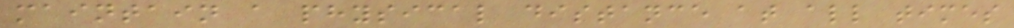maintain a physical distance at all times
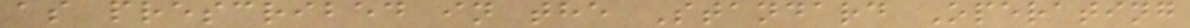as prescribed in the Standard Operating
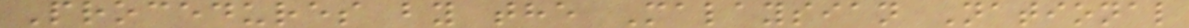Procedures by the Malaysian National
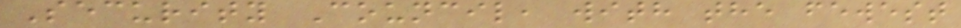Security Council, with the fewest
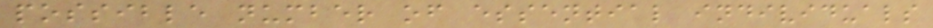possible number of essential individuals
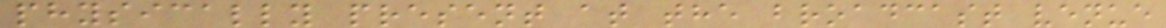physically present at the broadcast venue
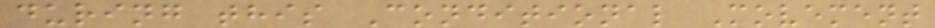during this Conditional Movement
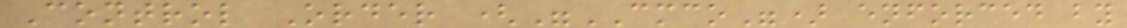Control Order ("CMCO") enforced by
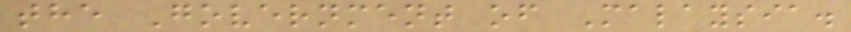the Government of Malaysia.
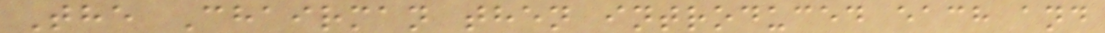The Chairman then introduced each and
